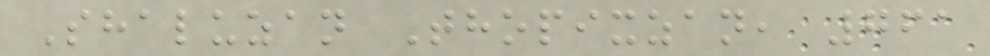Shaluzan Thopixzan, 761
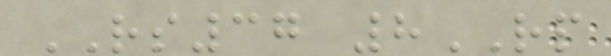RS37 8RP
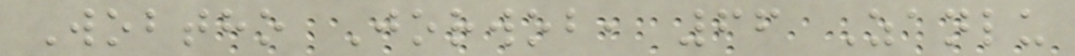Wobtho Jorwob, 66 Zanlu
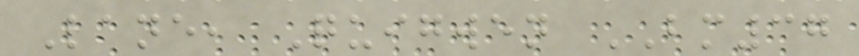Lane, Quigwen BM37
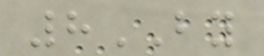8BY
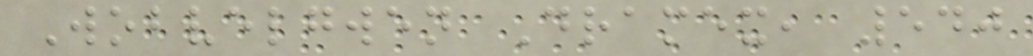Wobvelgwen Dramex, 540
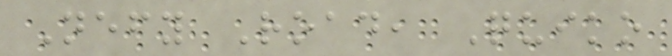Nefy Road, Quiko
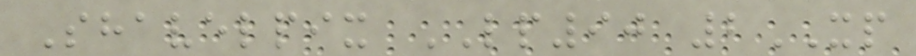Shavelpix LP90 2XP
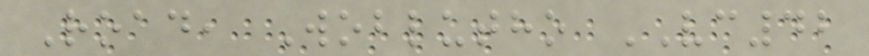Road, Woblutho VC42
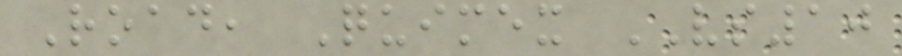Road, Quimex VS10
